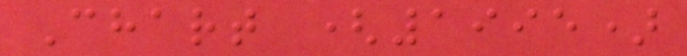Chart (1995)
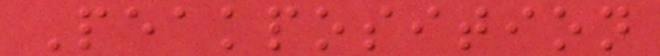Peakposition
